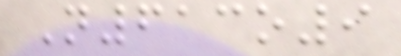N613o9
